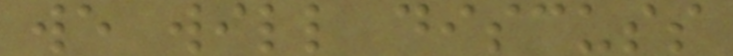we will discuss
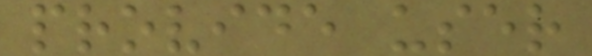provide user
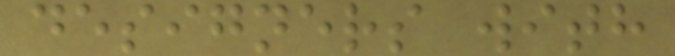designers with
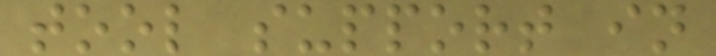tool support in
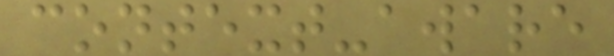context-aware
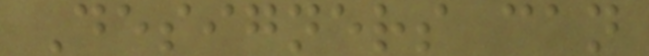Designers can
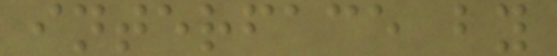interface by
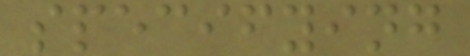specifying
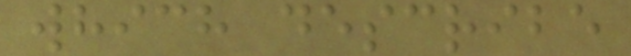which describe
